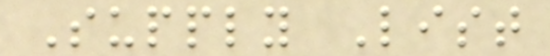Supply List
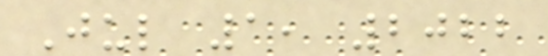Jul 1, 2022
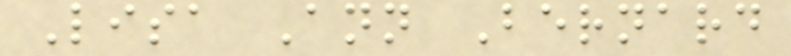Lisa Ann Bernard
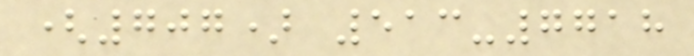(707) 513-7718
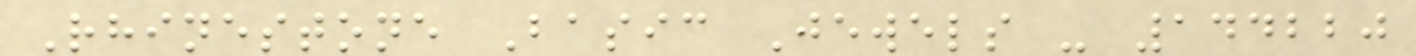Rhinestone Basic Jewels - 144220
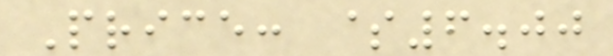Price: $6.00
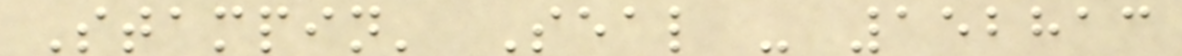Stampin' Seal - 152813
